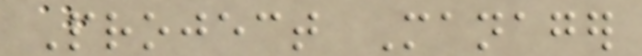Project Manager
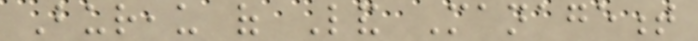Bureau of Land Management
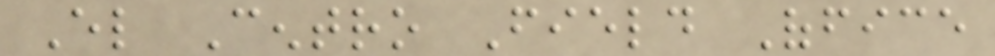El Centro Field Office
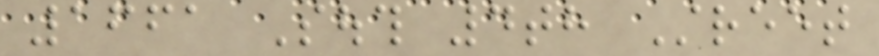1661 South 4th Street
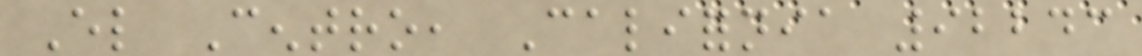El Centro, California 92243
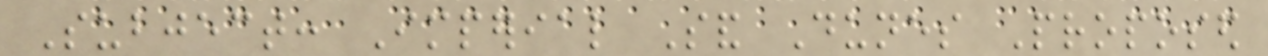Subject: Imperial Sand Dunes Proposed
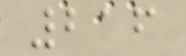216
